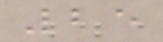25
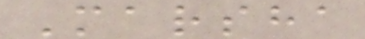Marsha
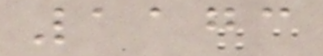1173
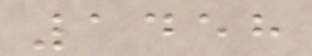1458
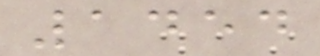1454
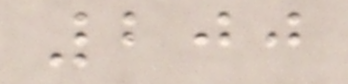200
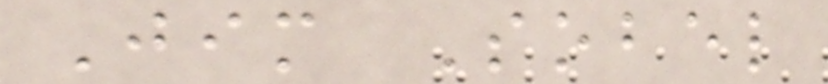Jim Sobel
